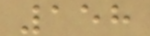158
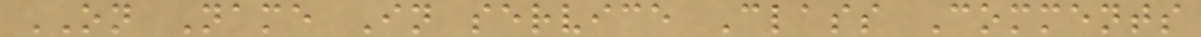ON Name In service Class Comments
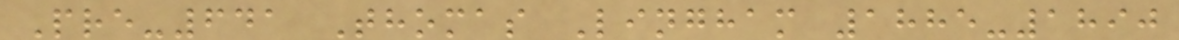Pre-641 Thomas Lingham 1885-1890
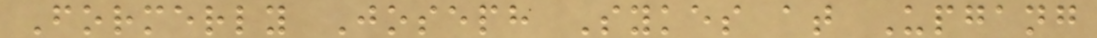Formerly Joseph Sykes at Upgang
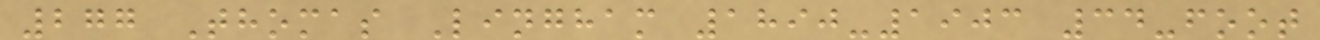277 Thomas Lingham 1890-1903 34-foot
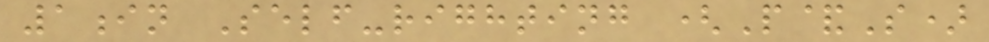1in Self-righting (P&S)
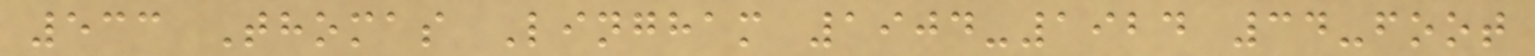533 Thomas Lingham 1904-1924 34-foot
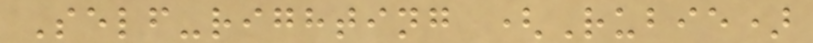Self-righting (Rubie)
